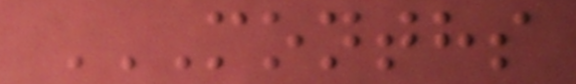MONTHS
